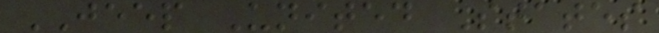JEEP United States
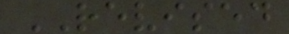REVISED
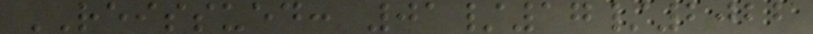REISSUED: 01/17/2022
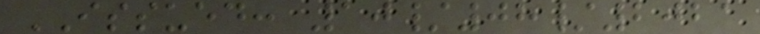ISSUED: 10/08/2021
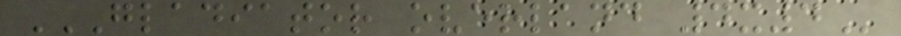GLADIATOR OVERLAND 4X4
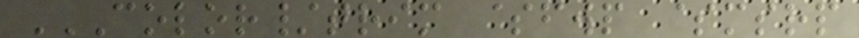COLOR/TRIM $FWP $MSRP
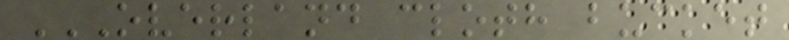OVERLAND CLOTH BUCKET
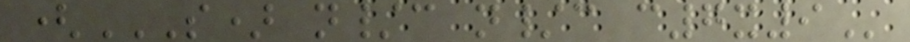(S) N/C N/C C7X9
